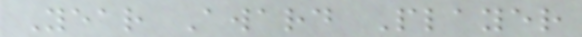Year Award Player
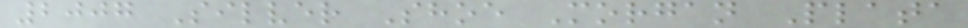2007 Silver Shoe Morgan Plata
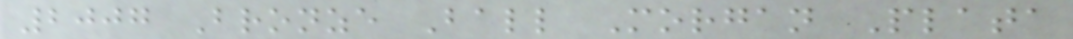2007 Bronze Ball Morgan Plata
